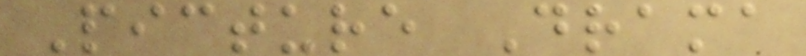Picture Drama
